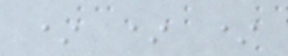* * *
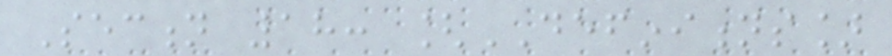Section 18: [DEFINITIONS]
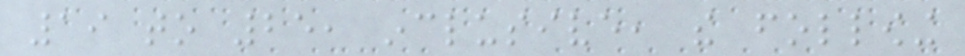19 to 25, inclusive, the following
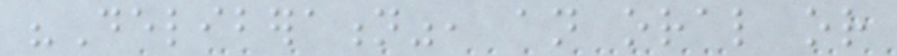"Deliberation", an oral or
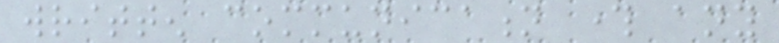written communication through any
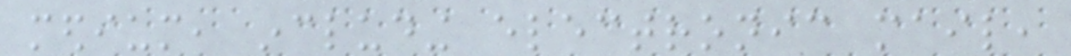medium, including electronic mail,
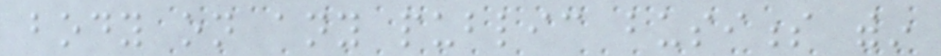body on any public business within
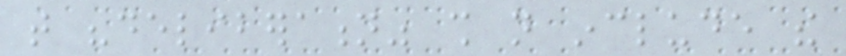that "deliberation" shall not include the
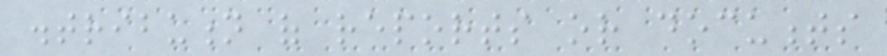distribution of reports or documents
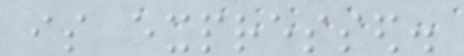is expressed.
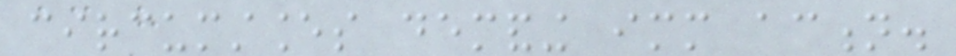circumstances demanding immediate action.
